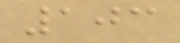103
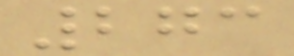273
